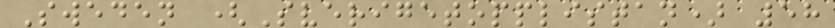Sweden (Sverigetopplistan) 58
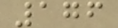176
